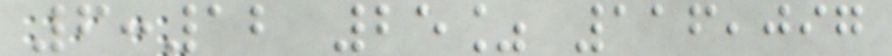6:12 25% 116,097
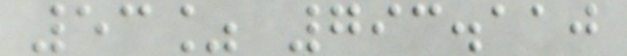53% 793.110
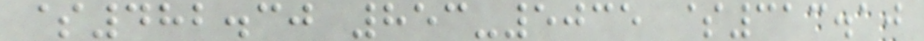$482.30 853-5035 $313.10
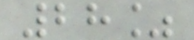28%
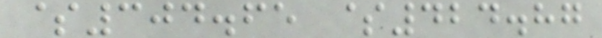$304.65 $424.87
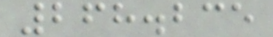268.235
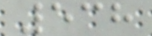538
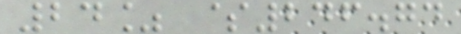24% $246.74
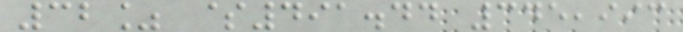32% $491.44 345,993
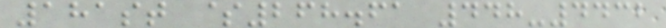181st $268.61 448-4432
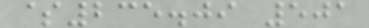$235.09 501
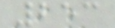253
